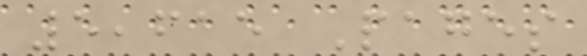5,615 Pages
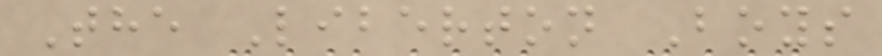The Liberton Boys
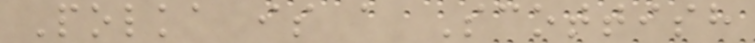Polka is a Scottish
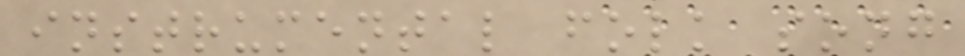instrumental folk song
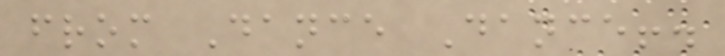from Dance Dance!.
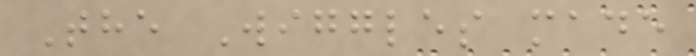The Wiggles made
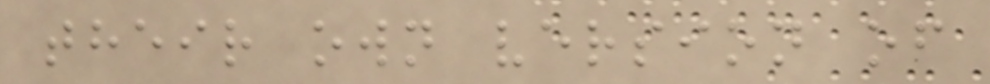their own version of
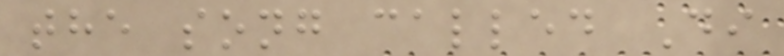the song called Di
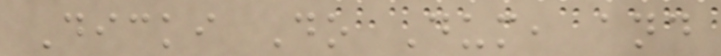Dicki Do Dum, and
